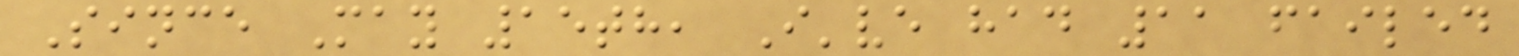Since May 15th, I've had 11 failed
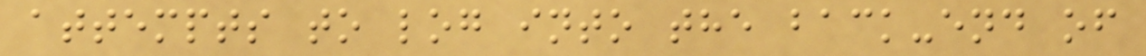attempts to log into the back-end of
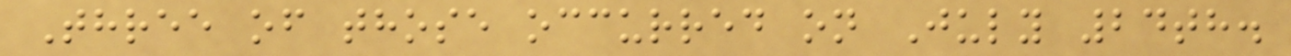Three of those occurred on July 24th.
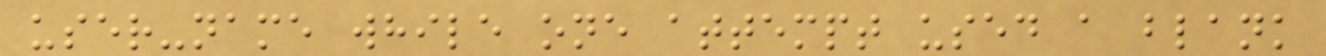user-name while one attempt used a blank
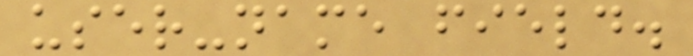user-name field.
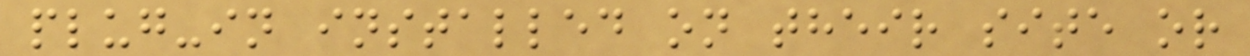plug-in installed on their site or
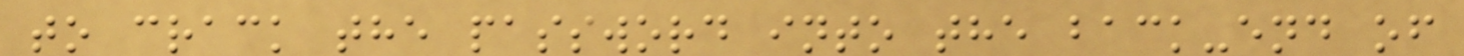to crack the password into the back-end of
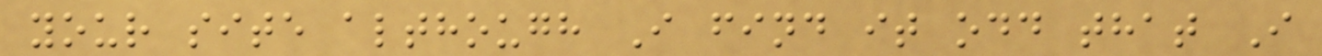your site although I find it odd that I
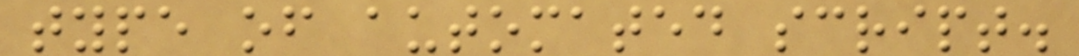type of automated script.
